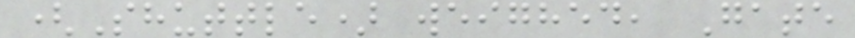(Shuttle) weighed, Gate
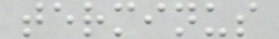terminus
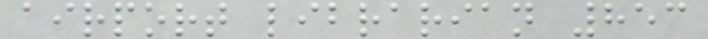airport librarian 853
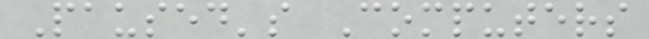Paused's Computers
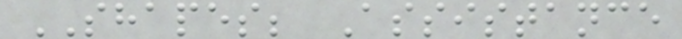SHAPES; Assistance
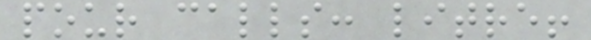pour calls: litre!
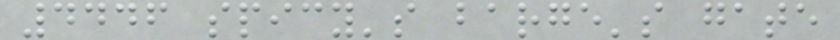4446 spicy's barge's gate
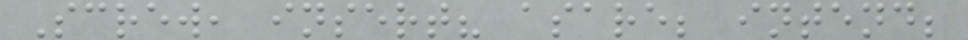Screw, insert? asare; intend;
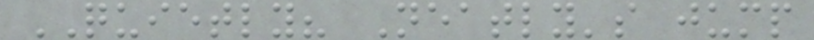QUIETLY? Neatly's jump
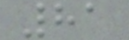81
